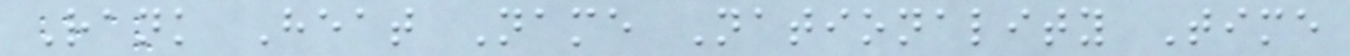Rank Heat Name Nationality Time
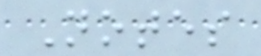Notes
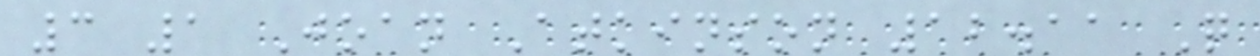3 1 Joan Atkinson 12.11 Q
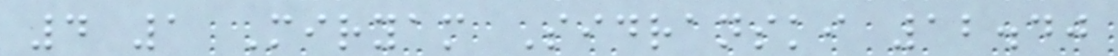4 1 Miryam Sidranski 12.40
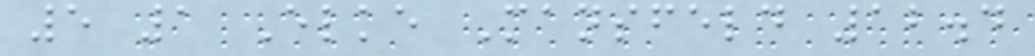5 1 Elke Mansfeld 12.4
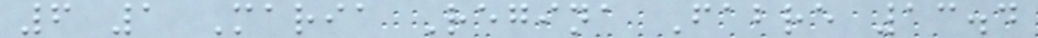6 1 Maria Regina Fabre 13.4
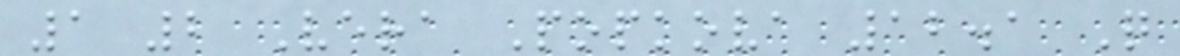1 2 Vera Popkova 12.1 Q
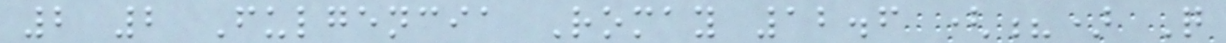2 2 Fulgencia Romay 12.6 (?) Q
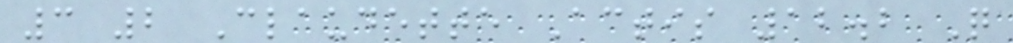3 2 Claudette Actis 12.2 Q
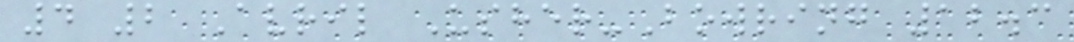4 2 Avril Usher-Bowring 12.3
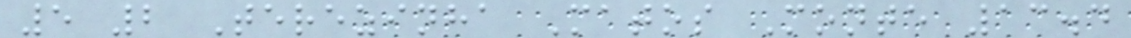5 2 Terezinha Matos Monte 13.4
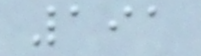191
